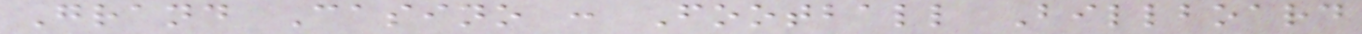Grand Casino : Football Billboard
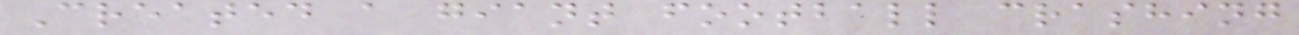Created a giant football crashing
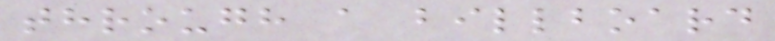through a billboard
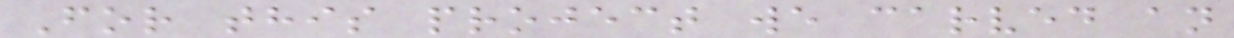For this project we carved an
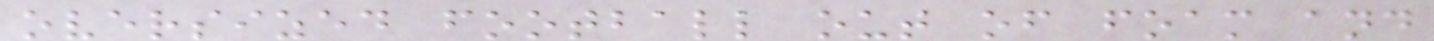oversized football out of foam and
